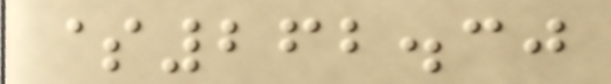$262.30
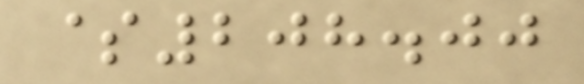$208.00
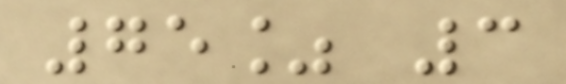75% 3
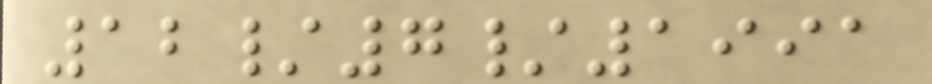12/7/1991
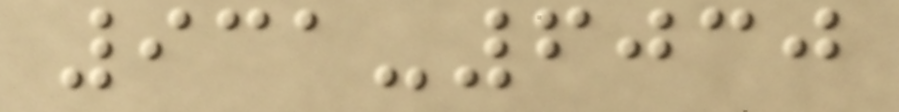931-6030
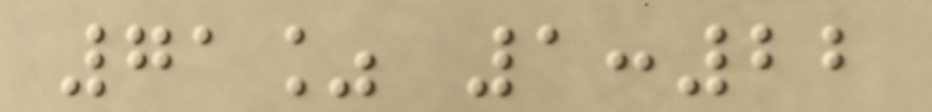71% 1:22
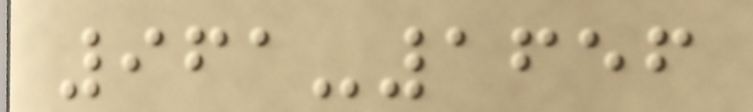961-1656
